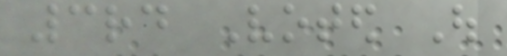3rd Voted Out
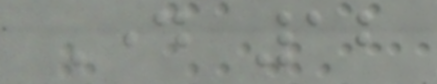Day 12
